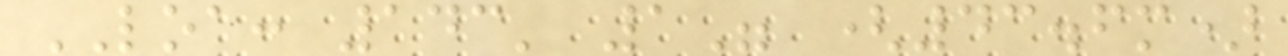LOA: 143' 1" (43.6m)
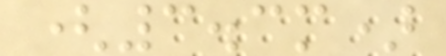(3.3m)
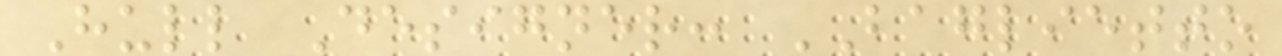Hull Designer: BAGLIETTO
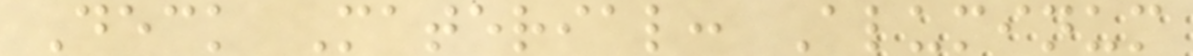Deck Material: Aluminum
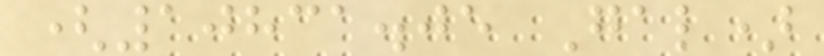(10831.05 Gal)
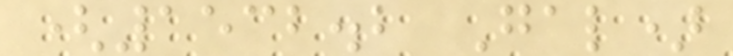(1532.2 Gal)
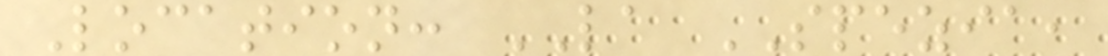Location: LA SPEZIA,
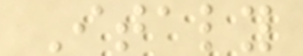Italy
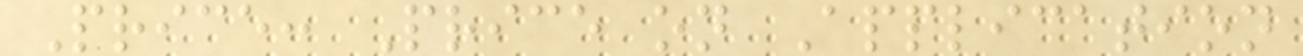Price: Price on Application
